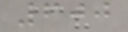600
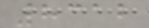8312
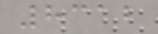8312
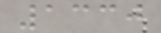1330
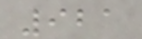921
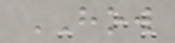HOW
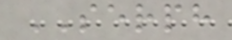SERPH
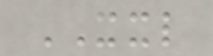XXL
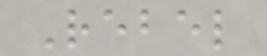Rebel
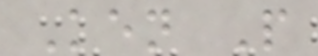Ken P
